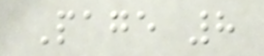Page 8
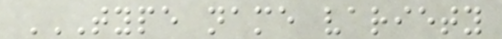TYPE NAME VARIETY
